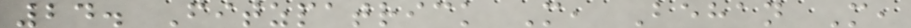24. Fitzpatrick M, Behan M,
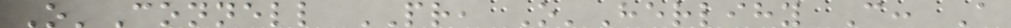O'Connell PR, O'Herlihy C: A
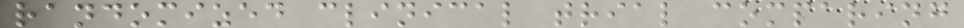randomized clinical trial comparing
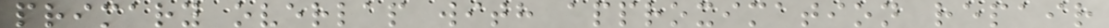primary overlap with approximation repair
